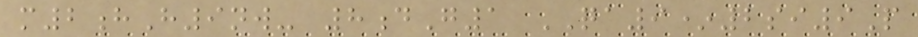m2hH9nw- 8dG1 QA9*2si9P
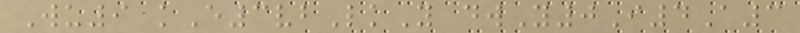Wu9 kE3vbLkY dwY0I4A3
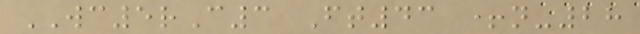WC5rC3 Ft43 +n-28
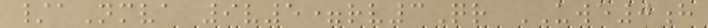/aNmva 9v5=rv3Qr UWE0h
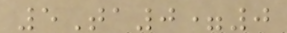5Ta0=0
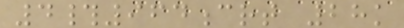4#964crt 28k
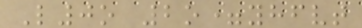L0o 2o=yhfvt
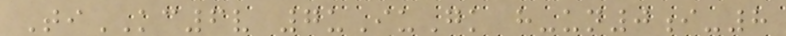TiKC6v 7uIuGk h-un0i-8
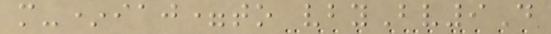m-*iaj=to vbyBv9D
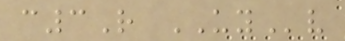c3R UYv
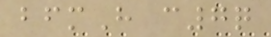bfmH c7q
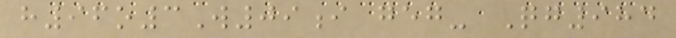h96o3W09i geg- Qg984
